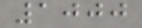1000
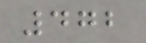472
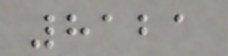8121
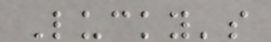Lucky's
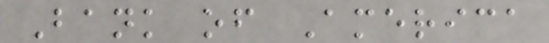Bank of America
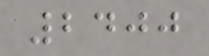2400
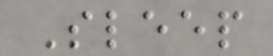Sleep
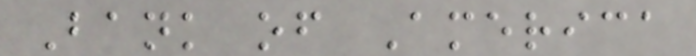Bank of America
